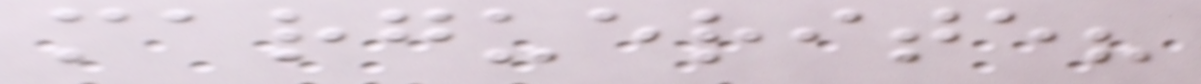marguerite?
